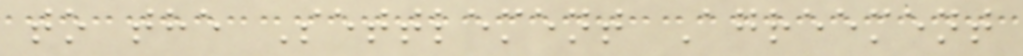to the Settlement Agreement
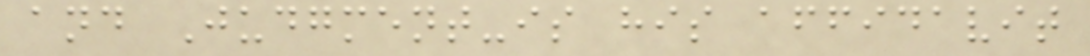and Judgment-is his affidavit
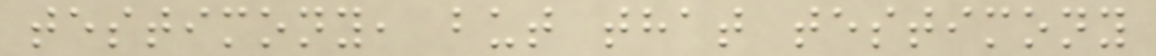testimony, but that testimony
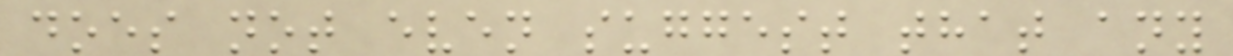does not even suggest that any
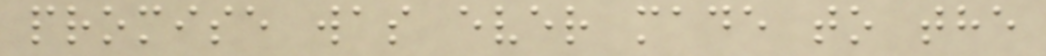promise was ever made to the
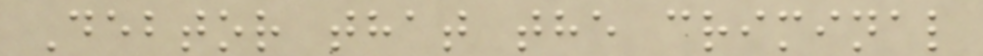Debtor that the criminal
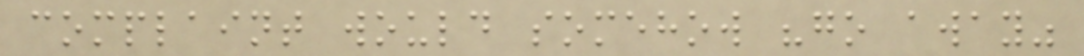complaint would somehow "go away"
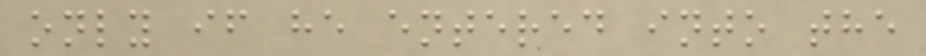only if he entered into the
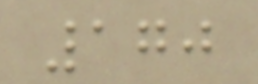170
